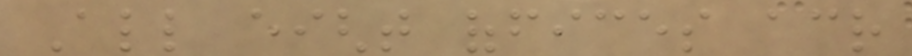All eight offices across
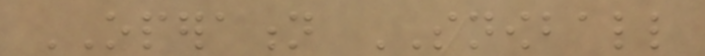OPERATION SNOWBALL
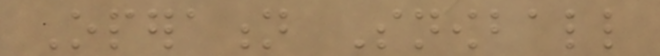Operation Snowball
